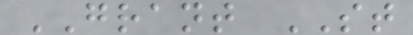GRANT ST
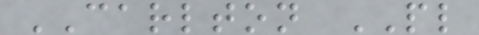CARLTON PL
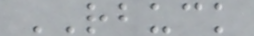RBUCK
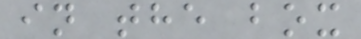in the box
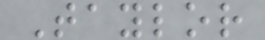Taylor
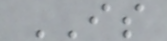IS
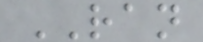RAN
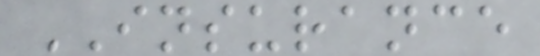INSURANCE
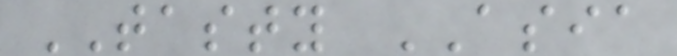TASTY ASIA
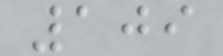109
